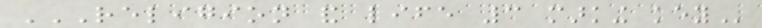RELIGION AND LIFE 3 MARKING KEY
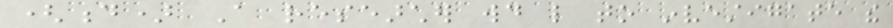(d) A researcher would like to investigate the
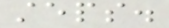steps.
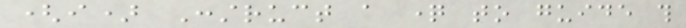(i) Construct a question to guide this
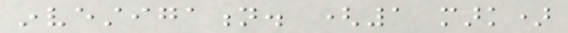investigation. (1 mark)
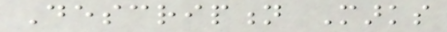Description Marks
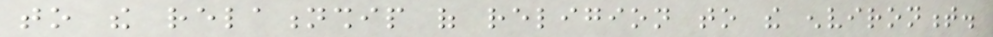to the relationship of religion to the environment.
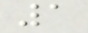1
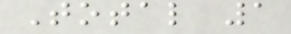Total 1
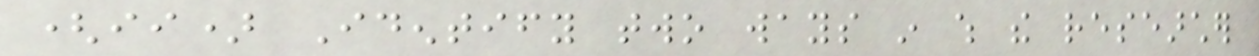(ii) Identify two ways in which the researcher
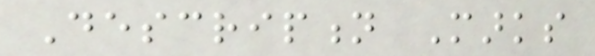Description Marks
